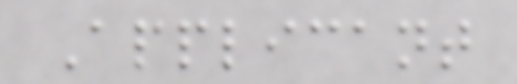Applicant
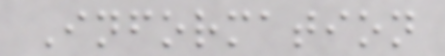Information
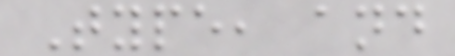Type, and
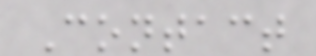Contact
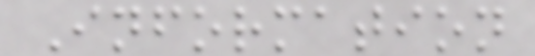Information
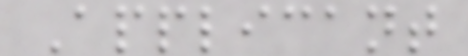Applicant
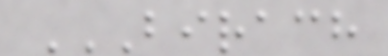BIRACH
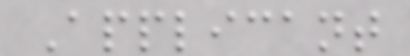Applicant
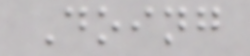Doing
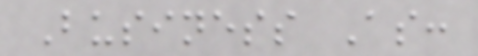Business As:
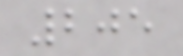205
